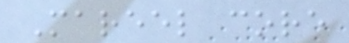Mareel core
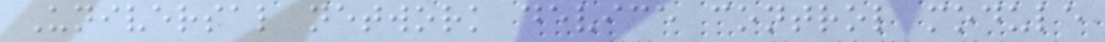Universal network device control module
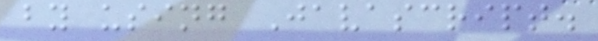by using Javascript.
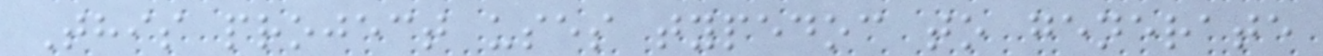This project uses typedoc to generate
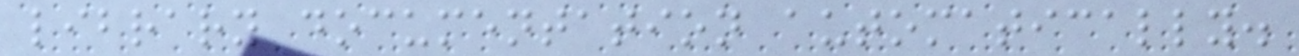library documentation automatically.
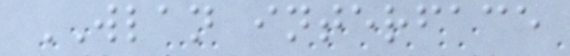WLAN interface
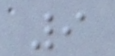9
